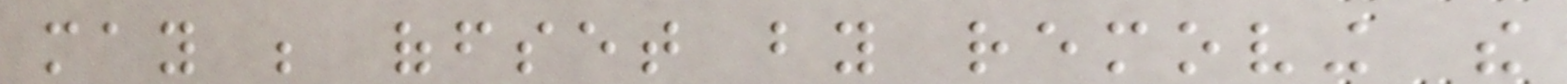may be offset by removing the
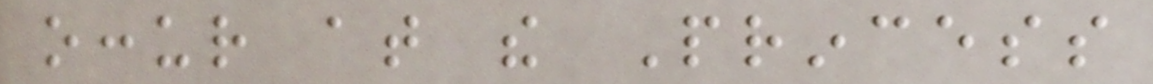occur at the Princess
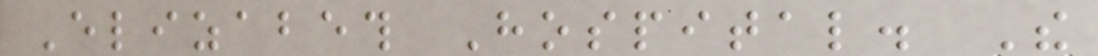Elizabeth Hospital. The
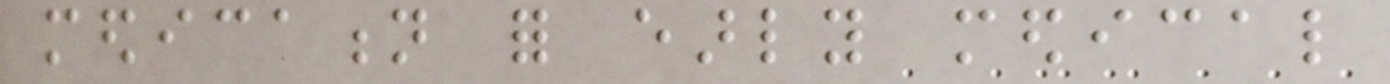medication for early medical
